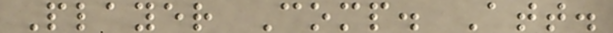Player Comp. Att.
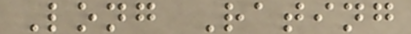Long Rating
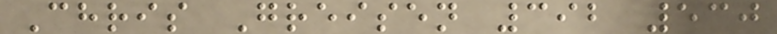Chris Greisen 392 530
